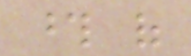those of
